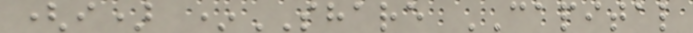(i) *SHARE CAPITAL
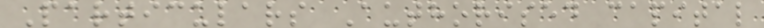Particulars Authorised capital
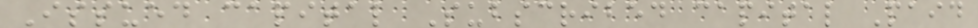Issued capital Subscribed capital Paid
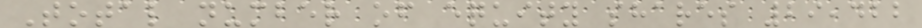Total number of equity shares 29,422
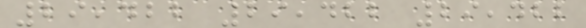29,422 29,422 29,422
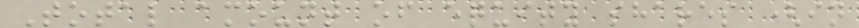Total amount of equity shares (in
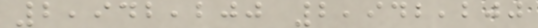2,942,200 2,942,200
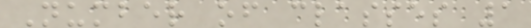Number of classes 1
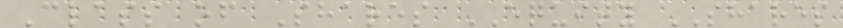Class of Shares EQUITY SHARES
